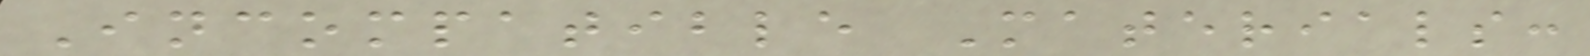Incompatible Materials:
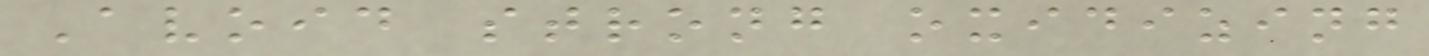Avoid strong oxidizing
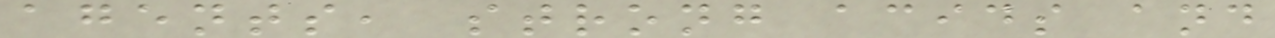agents, strong acids and
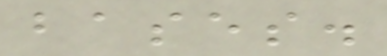bases.
